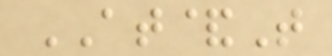AT&T
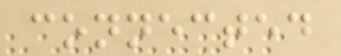connected
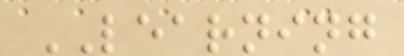LEARNING
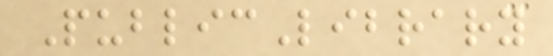PublicLibrary
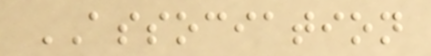ASSOCIATION
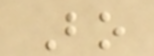Bo
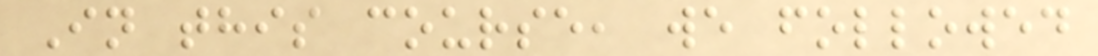In this course, we followed
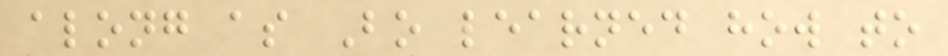along as Bo learned how to
